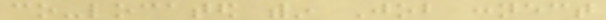co-located within Job connect
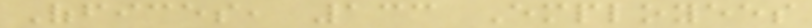Offices, 133 Employees
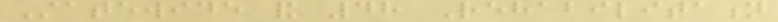Statewide and 48 Rehabilitation
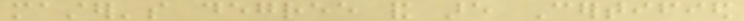master's degree and are Certified
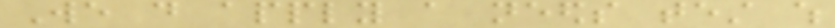We do apply a needs test which
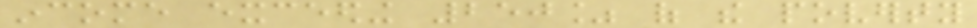income exceeding 250% of the poverty
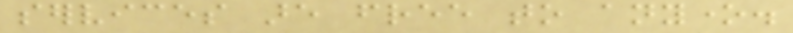services are free to anyone.
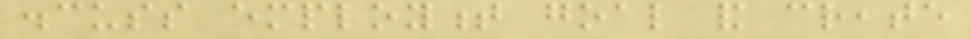discuss employment goal and create
